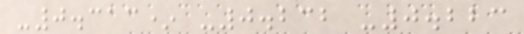-0.313* -0.232 -0.223
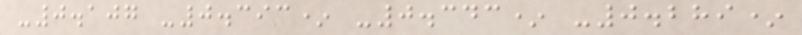-0.107 -0.393* -0.343* -0.289*
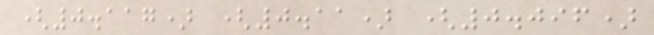(0.117) (0.11) (0.096)
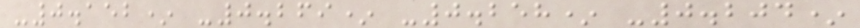-0.152* -0.269* -0.258* -0.204*
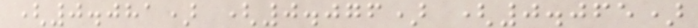(0.081) (0.076) (0.065)
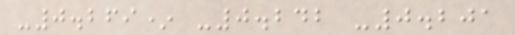-0.269* -0.242 -0.201
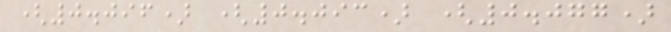(0.096) (0.093) (0.077)
